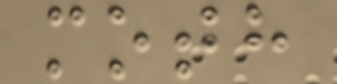moth
